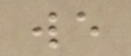we
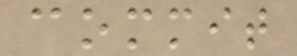commit
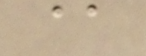@
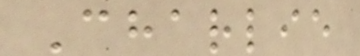Charlie
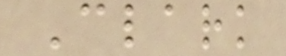Clark
